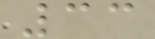33
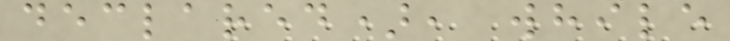declared), while
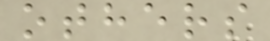others
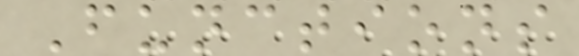Functions
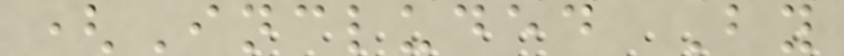(Included By
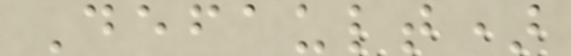Default)
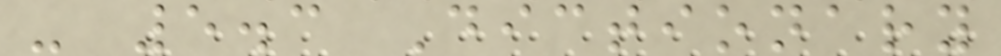- 5.3 Dictionary
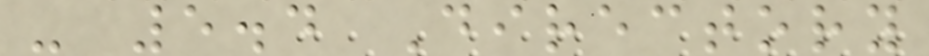- 5.4 Directory
